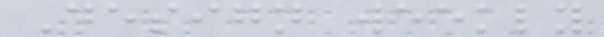Design weekly
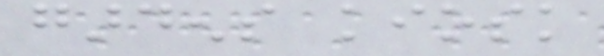gardens kiosk
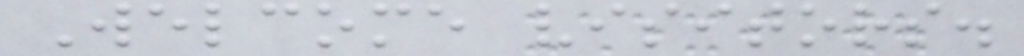Welcome visitors.
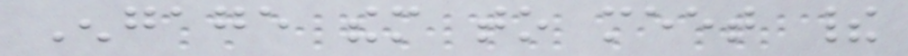Engage them to meet their
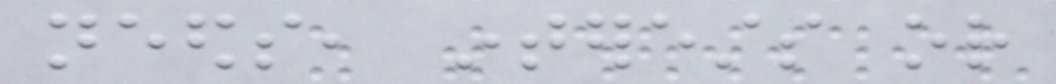needs, interests or
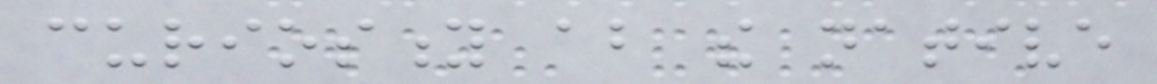curiosity about the native
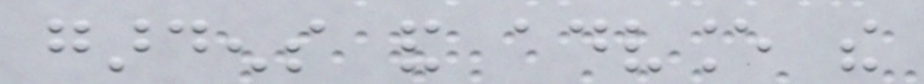gardens and advance the
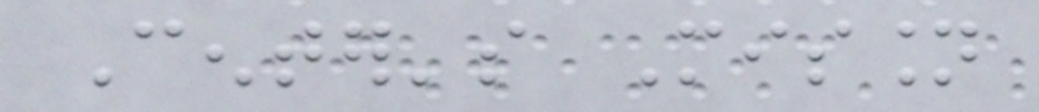Center's Mission
